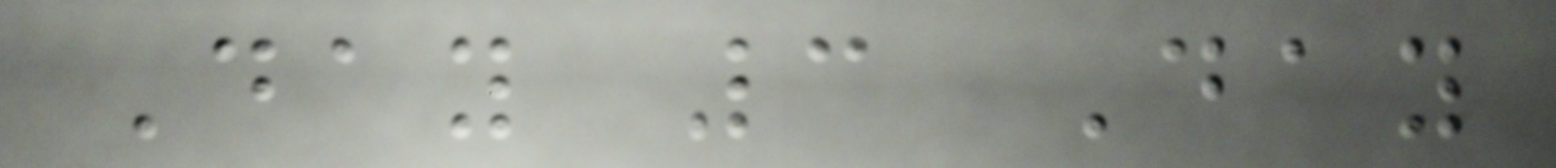Day 3 Day
